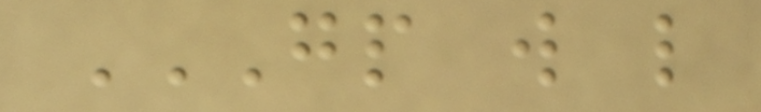GP W L
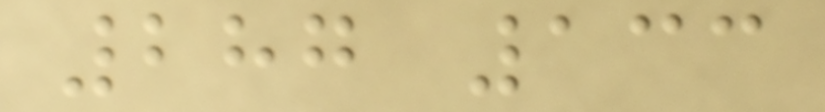287 133
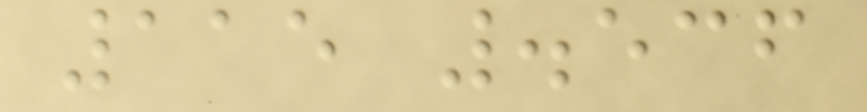115 .536
